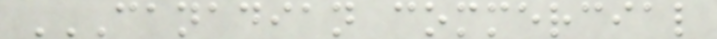CANADIAN COMMERCIAL
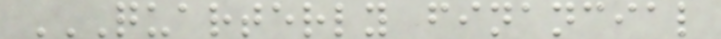QUARTERLY FINANCIAL
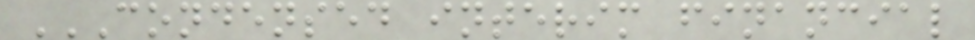CONDENSED INTERIM FINANCIAL
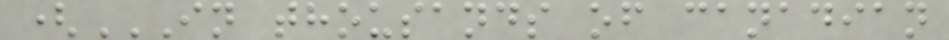(IN THOUSANDS OF CANADIAN
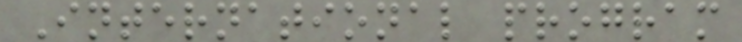International program
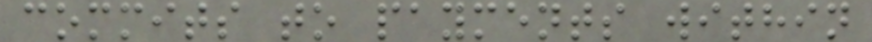commits to payments within
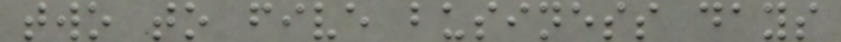two to five business days
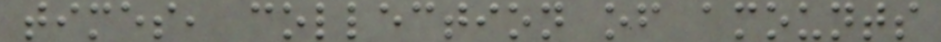times, collection of amounts
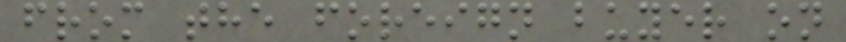from the foreign buyer on
